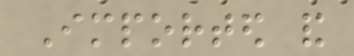Imported and
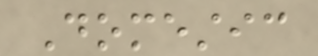Domestic
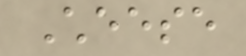Cheese
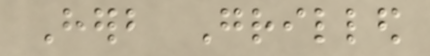Herb Grilled
